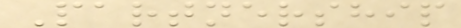Partnership
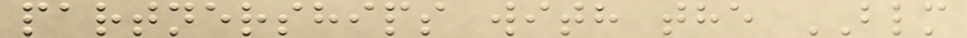partnerships with the BLM
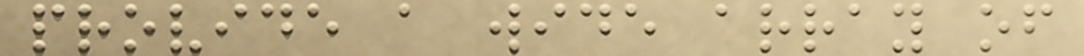provide a wide array of
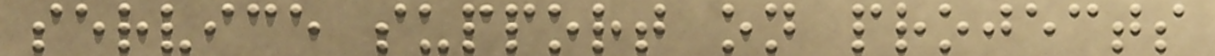service support on projects
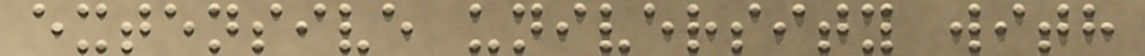extensive university with
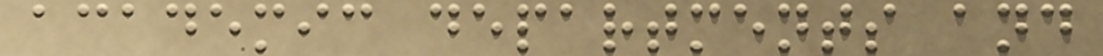academic departments and
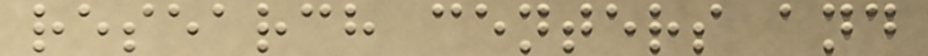research centers and
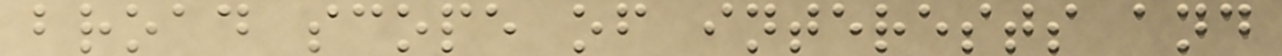broad scope of interests and
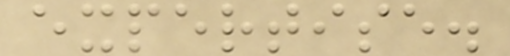expertise.
